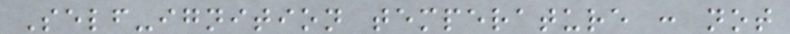Self-ignition temperature : not
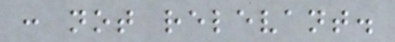: not relevant.
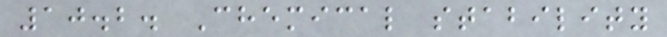10.2. Chemical stability
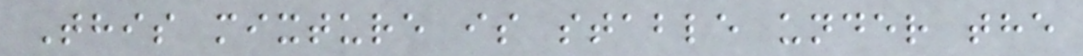This mixture is stable under the
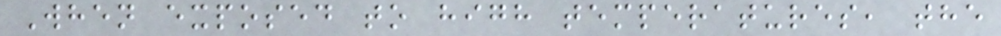When exposed to high temperatures, the
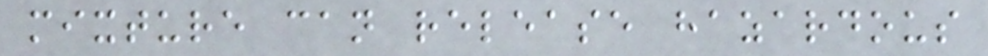mixture can release hazardous
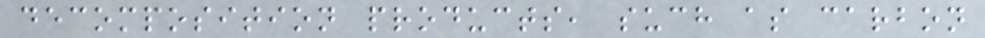decomposition products, such as carbon
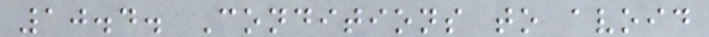10.4. Conditions to avoid
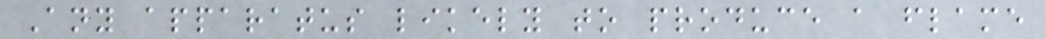Any apparatus likely to produce a flame
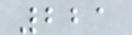221
